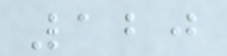120
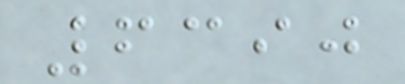6390
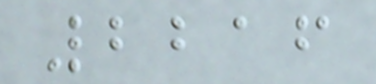2216
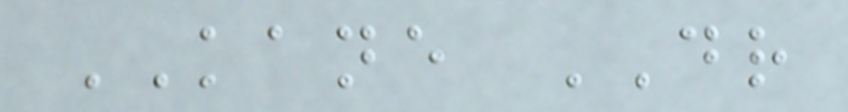KANE DR
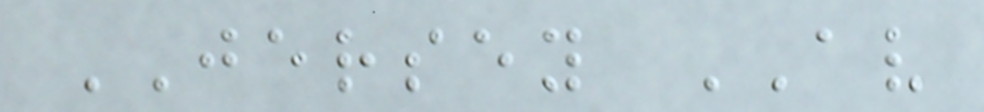JERSEY AV
